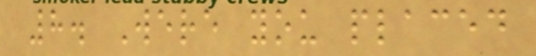8. Were you placed
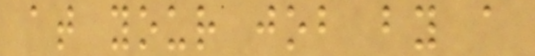at your job by a
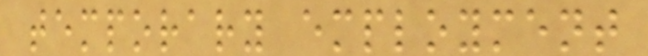temporary employment
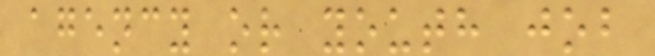agency or youth job
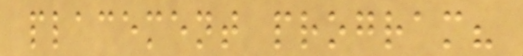placement program?
